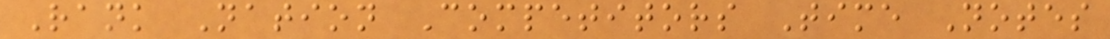Rank Nation Competitors Time Notes
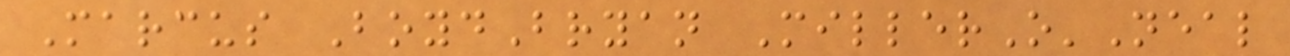Marcus BoydBryan MillerO'Neal
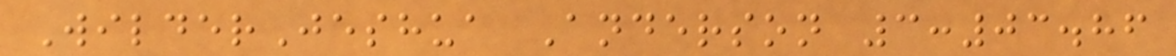WilderJeshua Anderson 3:03.86
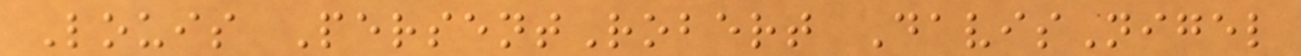Louis PersentRobert DavisNigel
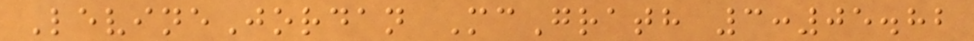LevineJordan McGrath 3:05.82
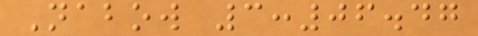Nabow 3:06.47
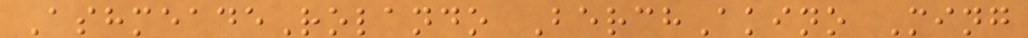AshmeadeRolando BerchAkino Ming
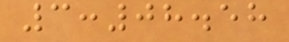3:08.58
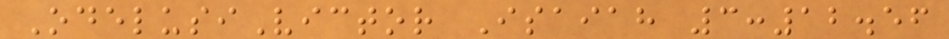OdelusiVictor Isaiah 3:12.56
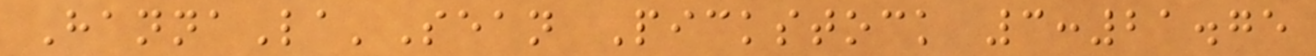HannaLa'Sean Pickstock 3:21.75
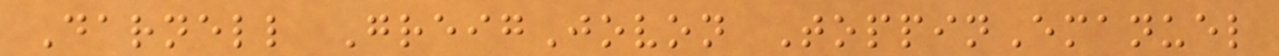Darnell GreigJovon ToppinEmanuel
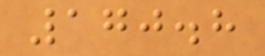170.8
